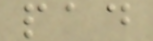pad
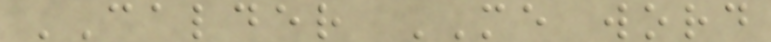CALDER ME word
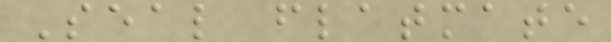Seal flatmate
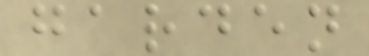garden
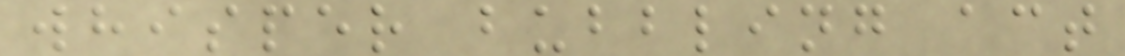whisper bubbling act
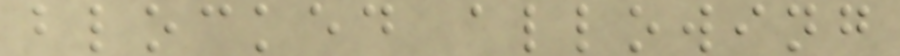blocked allowing
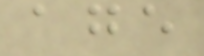age
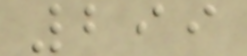299
